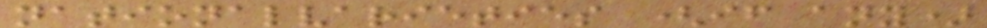nationalvarieties (if any)
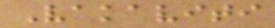Vakaviti
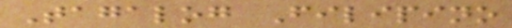Tagalog Filipino
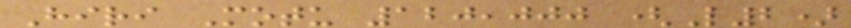Hiri Motu 120,000 (L2)
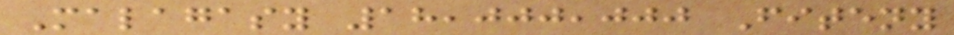Malagasy 18,000,000 Fiteny
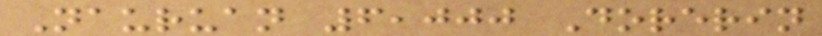Nauruan 6,000 Dorerin
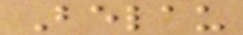Belau
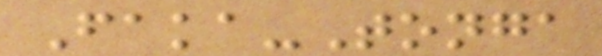Faka-Tonga
